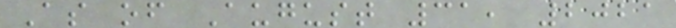As of August 31, 2021
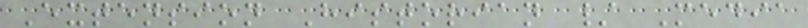Extension Historian / Media
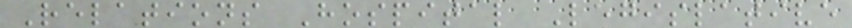Relations Hospital Legislative
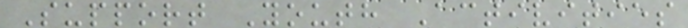Support Youth Activities
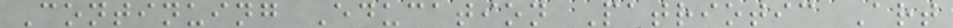Continuing Education Patriotic Art
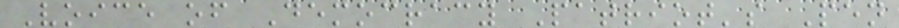Voice of Democracy Patriot's Pen
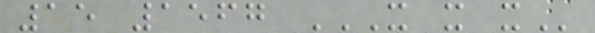15 1567 X X X
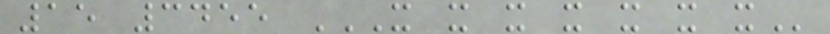15 3455 X X X X X X X
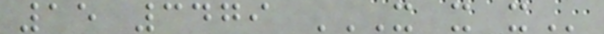15 3479 X X X
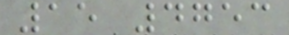15 4753
